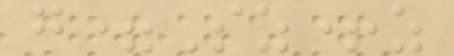g=Sz+z
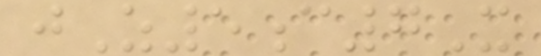jZ5c7X
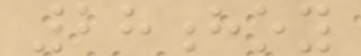28hoy
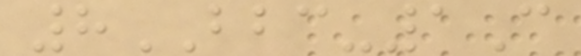8BBC-1C
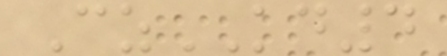CzKD4
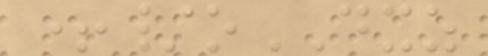+/oDXZ
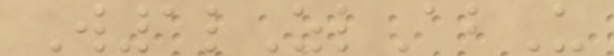W1lZlAbU
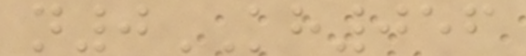n0KH056
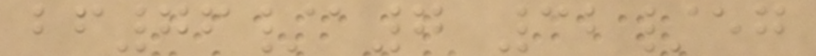bf76/a7 32/eg
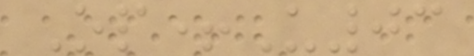Op+U03
